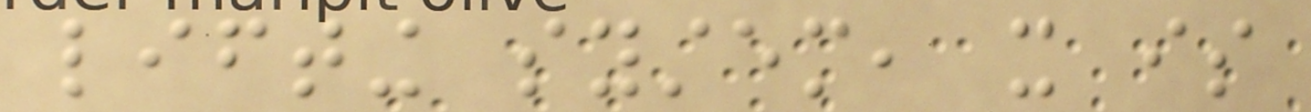lifting system, it is
